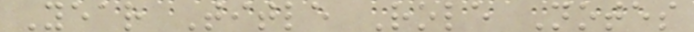Year Title Role Notes
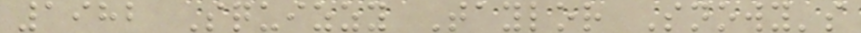1982 Squizzy Taylor Snowy's
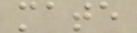mate
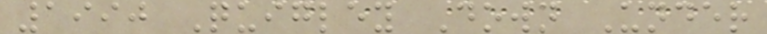1990 Quigley Down Under
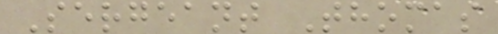Sergeant Thomas
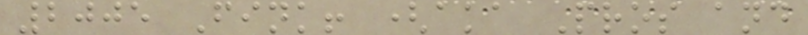2005 Fink! (aka Pros and
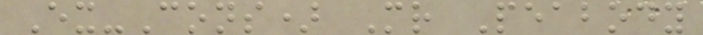Ex-Cons) Mr Peabody
